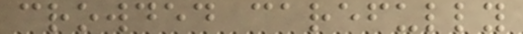crowded carefully
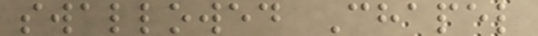swallowed Chapel
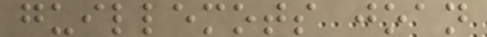guillemots joan
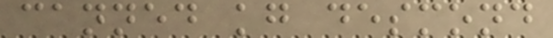canned kg desmond
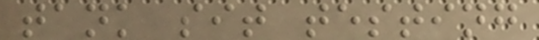tank sit testing
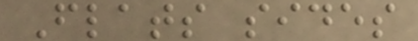Flats sides
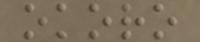okoro
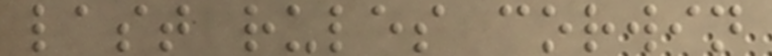last rules corwin
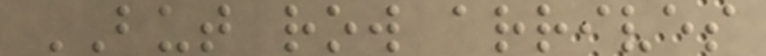BUT row arrives
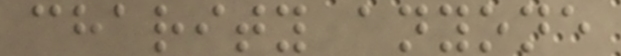charity anyone
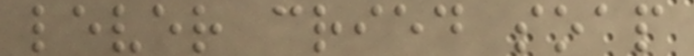lever cried soap
